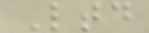Ltd
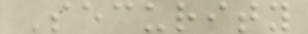Security
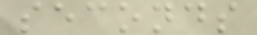seconds
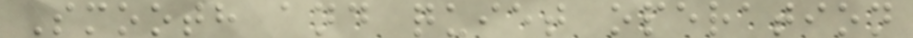Smooth and quiet operation
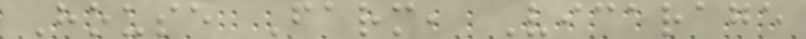House Farm, Vicarage
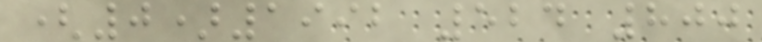(0)1992 524 800
